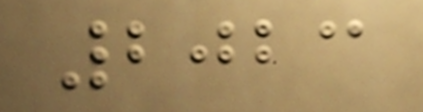2023
